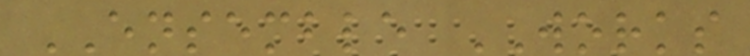ENSEMBLE WORKS
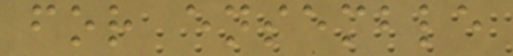for ensemble
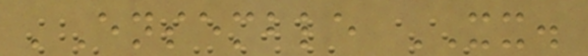'Ensemble XX.
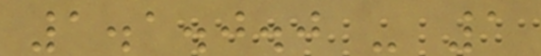1.1.0.0 - 1
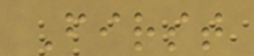First
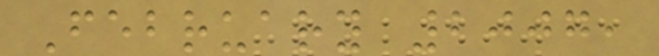February 2007,
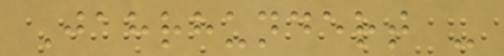Jahrhundert -
